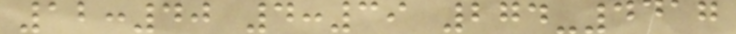12:40 4:39 274-4417
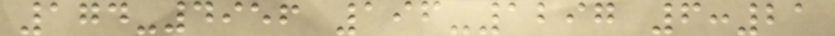174-4956 196-1297 6:21
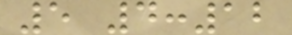5 4:12
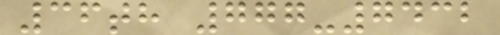36th 777-7432
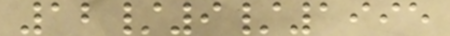12/9/1995
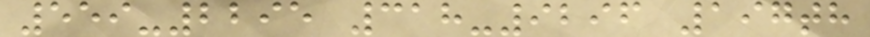559-2295 318-9296 197th
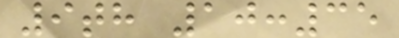9th 10:35
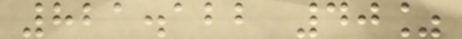821.122 40%
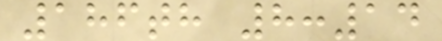186th 8:14
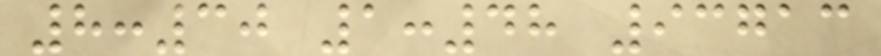8:30 1:48 93713
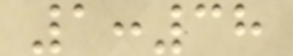1:38
